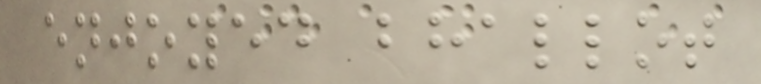enjoyed bhallot
